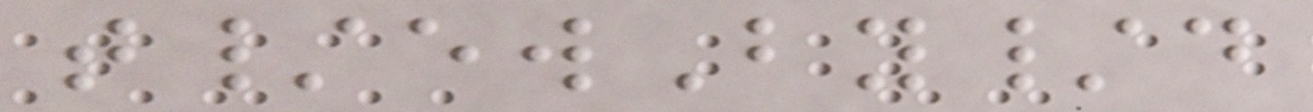t/ewBy/d
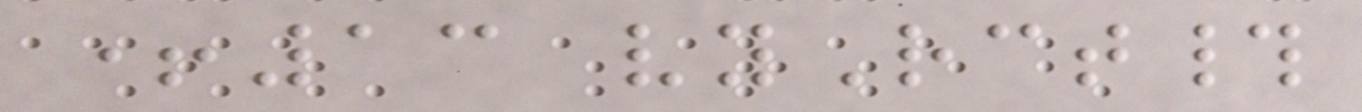+13 vyRct#
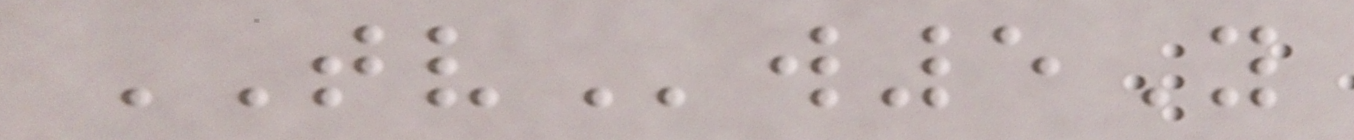TVw5Y
